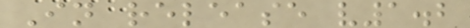In release v1.2
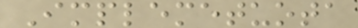Implemetuota
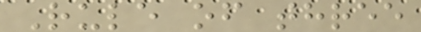Rule of three
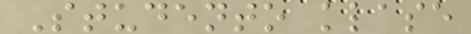Studento klase
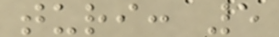turi: 5
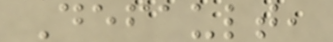Default,
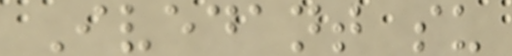Ivedant su
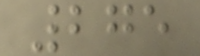275
